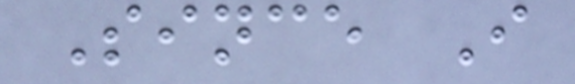Since I
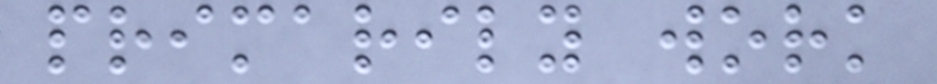primarily work
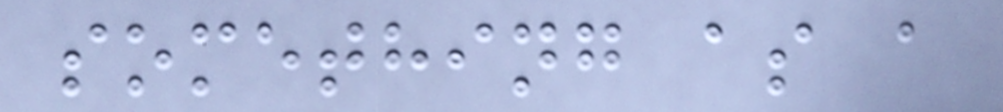something as a
